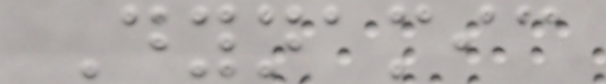Dynamic
